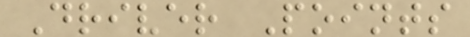Driver Points
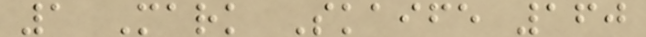1 Mark Skaife 160
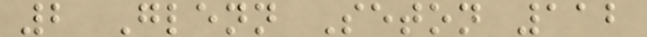2 Glenn Seton 112
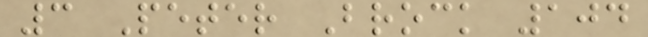3 Peter Brock 104
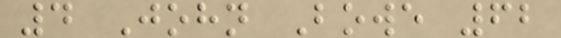4 John Bowe 62
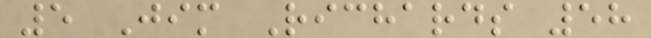5 Jim Richards 58
